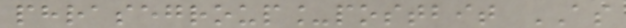phrasegroup_postbit AS
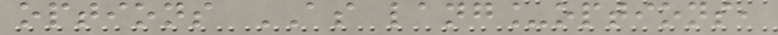options AS lang_options,
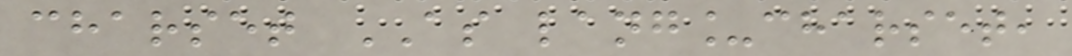charset AS lang_charset,
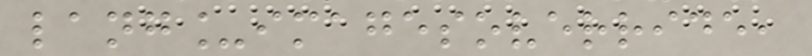lang_imagesoverride,
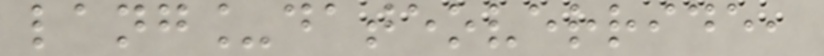lang_dateoverride,
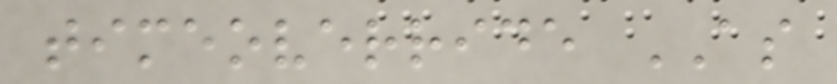timeoverride AS
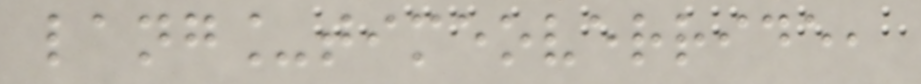lang_timeoverride,
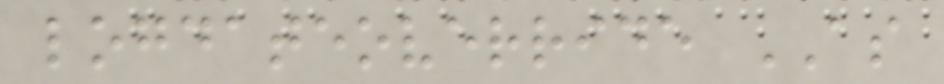logdateoverride AS
